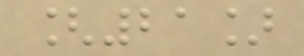[21]
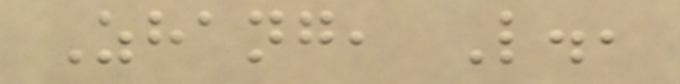Zhang, L.,
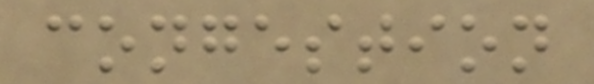congestion
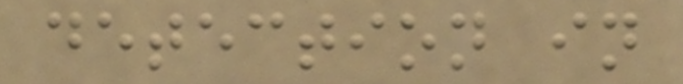detection in
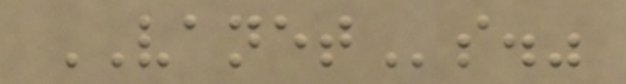VANETs."
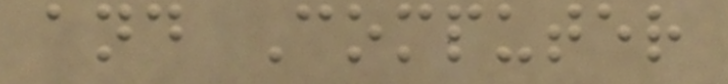and Computer
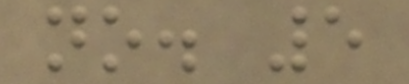no. 5
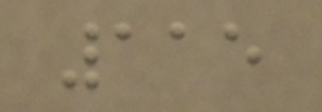115
